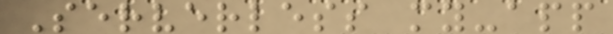Serverless my-app
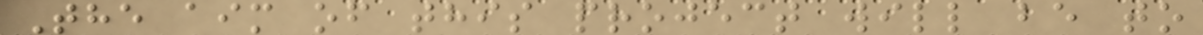The aim of this project will be to
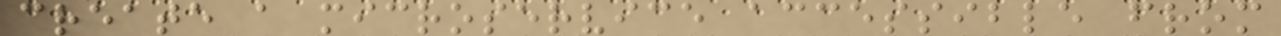create a microservice accessible from
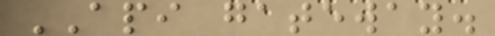API gateway.
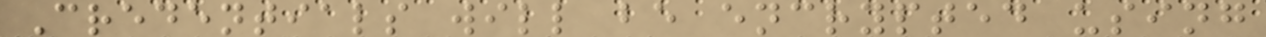Credentials will be encrypted using
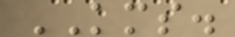KMS.
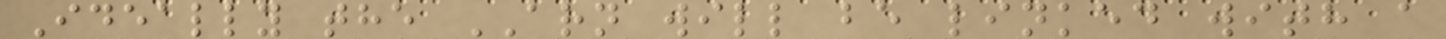Ideally the ARN will be linked with a
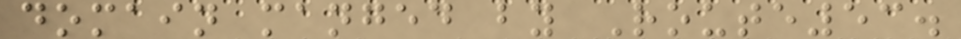domain manged by Route53.
